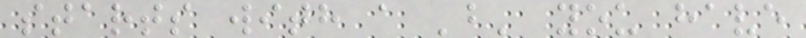starts with a 'b' you have
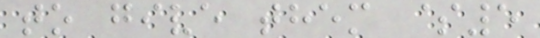to give them $5
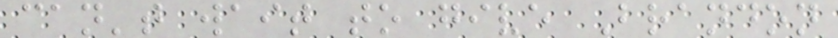can't wait to give Brandon
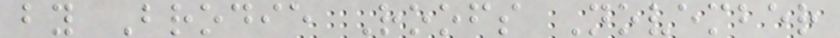by Brodie Roofs November
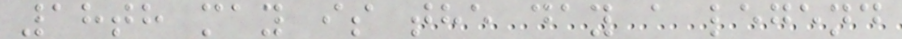18th may is the day a legend
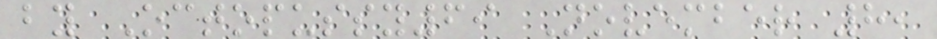by Octopussy69 November 8,
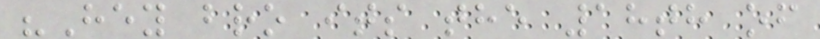"Hey bro its the 18th of
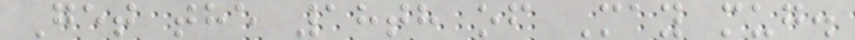Get the 18th of May mug.
